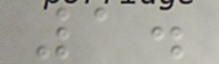1.
